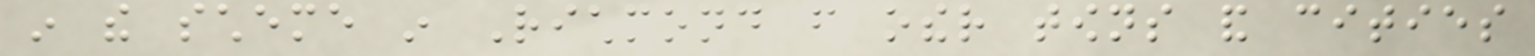in the scheme in Richmond from other towns and cities
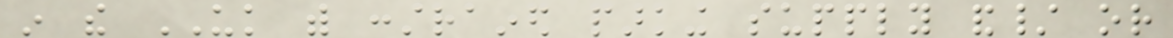in the UK with constrained parking supply and/ or
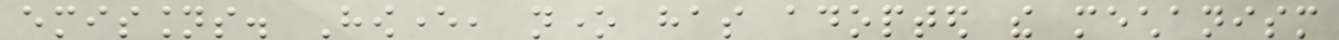emissions. However, none has adopted the mechanism
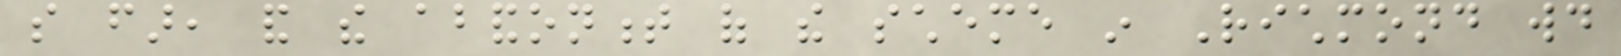so far, and the abandonment of the scheme in Richmond would
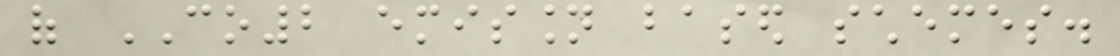of CO2 emission based schemes.
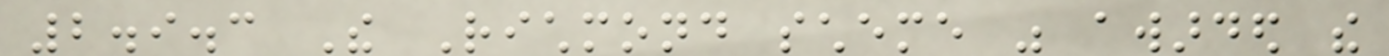2.9.3 The Richmond scheme was awarded the
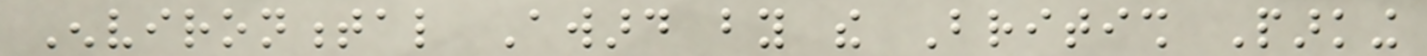Environmental Award by the British Parking
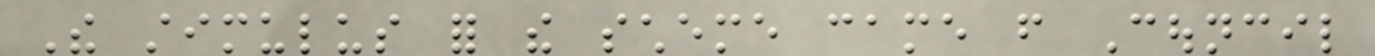The stimulus for the scheme came from Council
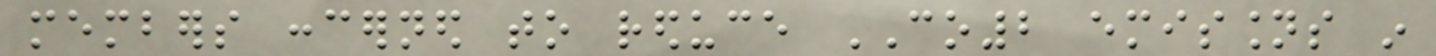members concerned to reduce CO2 emissions in
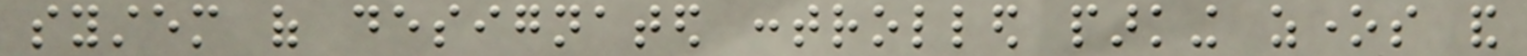system of designated controlled parking zones and
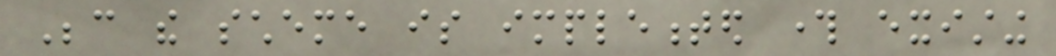Because the scheme is implemented through existing
